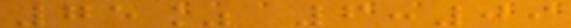75% 6:09
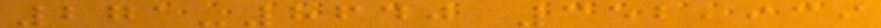271-8640 352,939
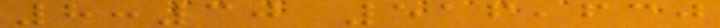8:30 516,630
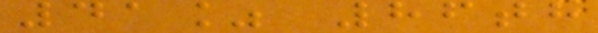41% 86th
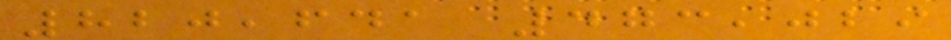820,641 473,029
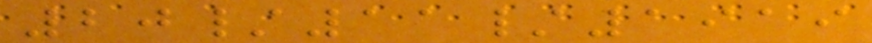20/11/1919
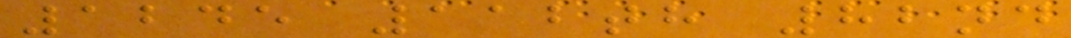1245 112th 82nd
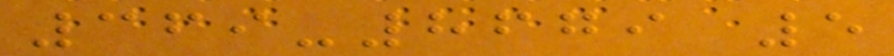369-8679 5
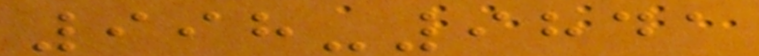998-9841
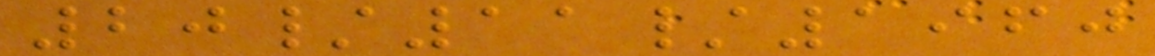20/11/1960
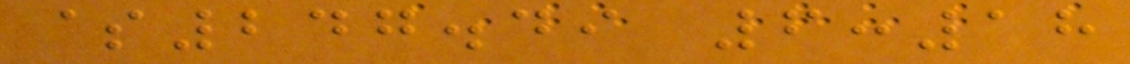$247.49 6:18
